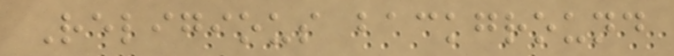Religious background
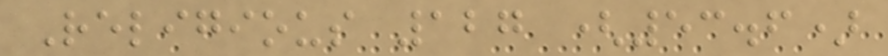Religious 127 (53.6)
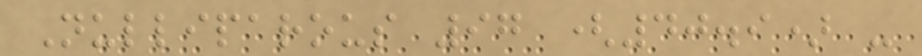Nulliparous 97 (40.9) -
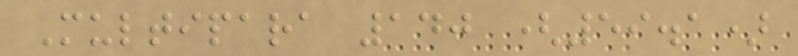Multipara 140 (59.1)
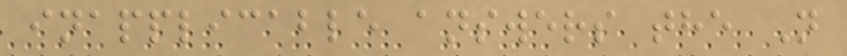inapplicable answers the N
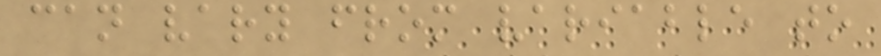can vary from variable to
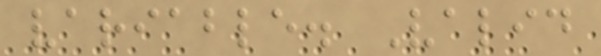variable. Valid
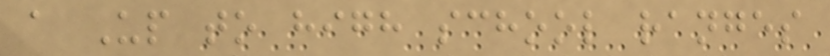a Up to high school ranges
